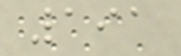191
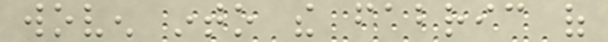woven into the fabric of
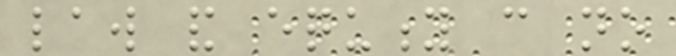law and equity can no
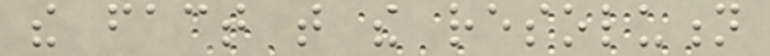the fact that the resolution
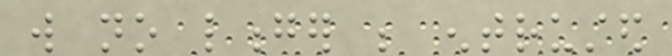will no longer be entrusted
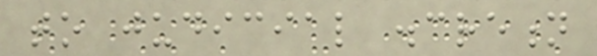to judicial discretion
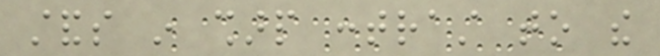stands in sharp contrast to the
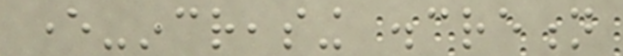ever-increasing discretion
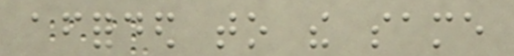afforded to the same
